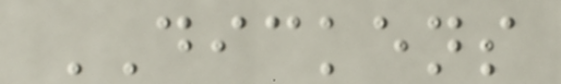DICKENS
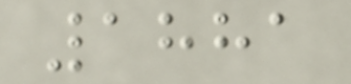1881
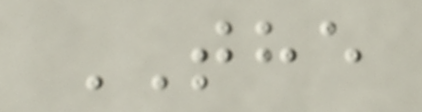THE
